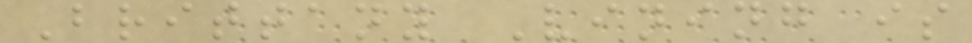Brittany Vining is
